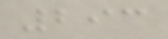293
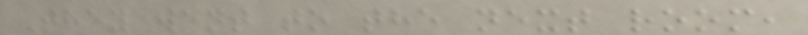They went to the next room,
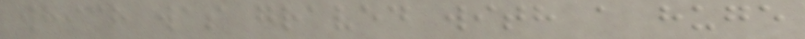which was graved with a huge
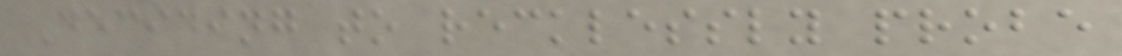Deciding to recklessly probe
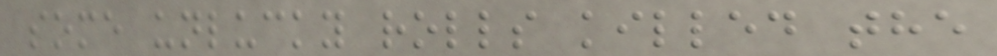some unlucky rolls killed the
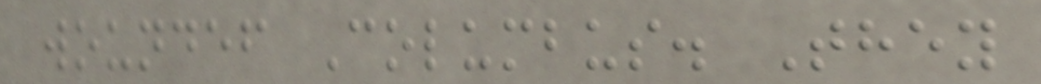woundef Columbus. They
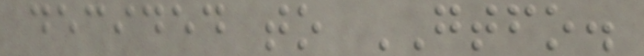decided to GTFO.
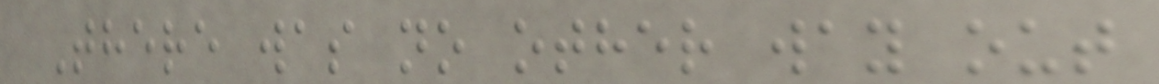There was no other way out
